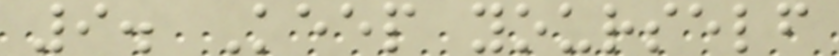9. Keep yourself
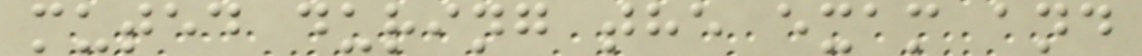muted during the exam and
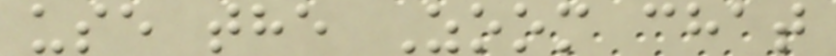use the Zoom chat
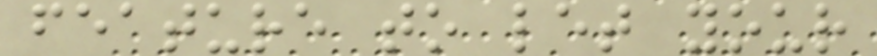feature to let your
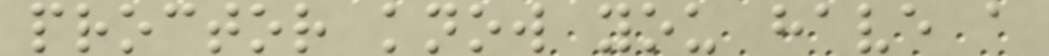proctor know you have a
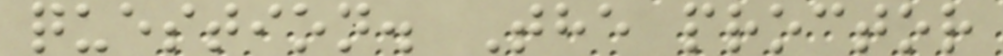question. The proctor
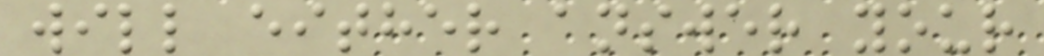will either answer your
